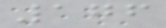176
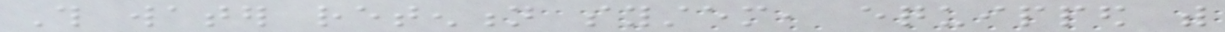This water retention system, equipped with
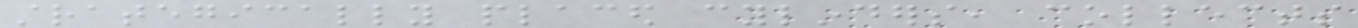strategically placed cylinders, collects
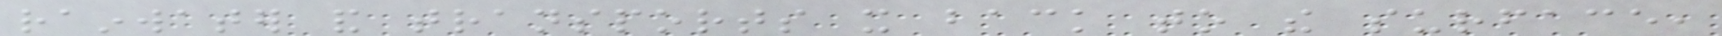rainwater and transports it back to the surface,
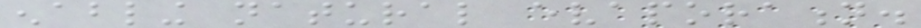enabling natural evaporation.
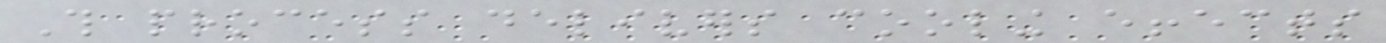This process delivers cooling effects
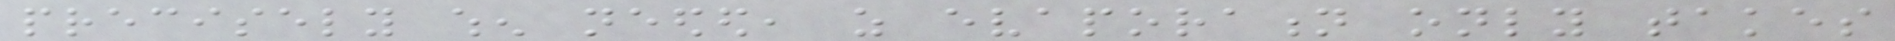precisely when needed, as evaporation only takes
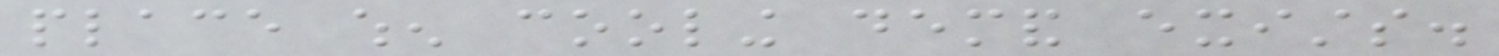place when cooling demand exists.
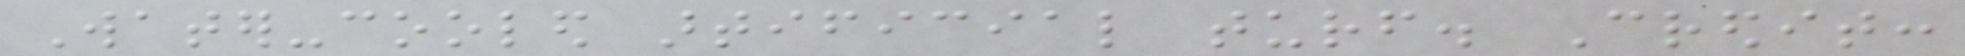Water-cooled artificial turf. Credit:
